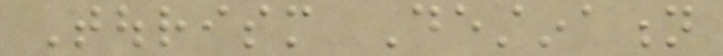Tourism Destination
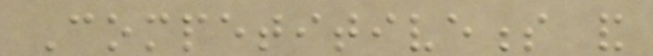Competitiveness and
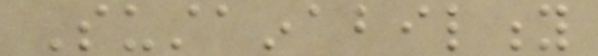Sustainability
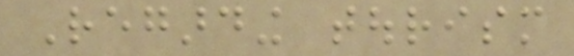Regarding tourism
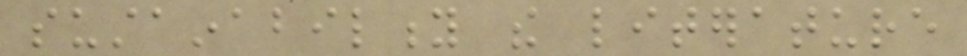sustainability the literature
